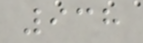938
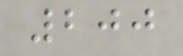200
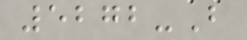5272-B
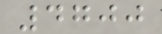4700
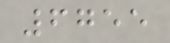6755
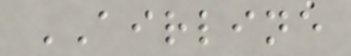AIRLINE
